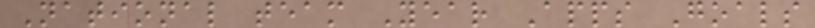National team Year Apps Goals
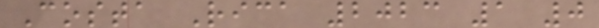Costa Rica 2023 1 0
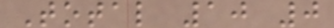Total 10 0
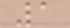1
